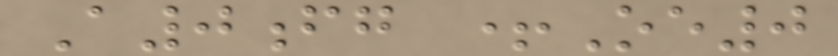A0fg +Oe0
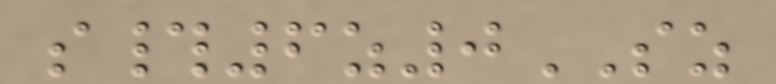s#6z0SZ
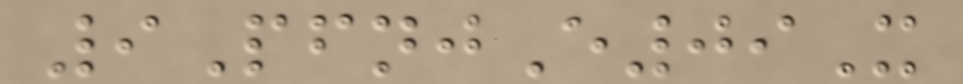9PfnjE09X
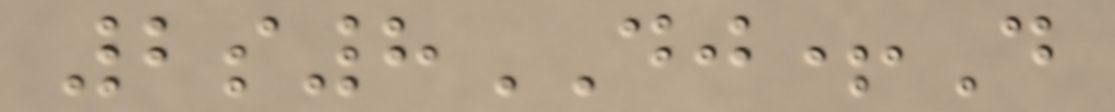2s8DJ+D
